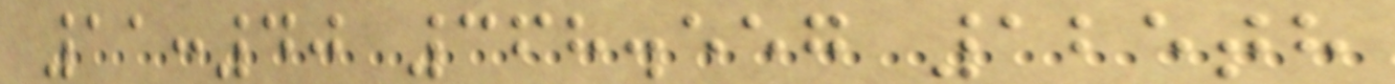11:40 368.557 125th
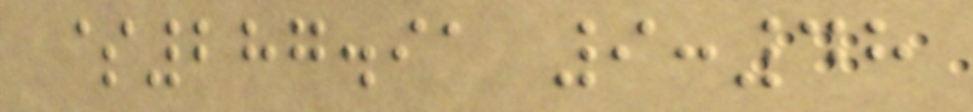$287.91 9:48
